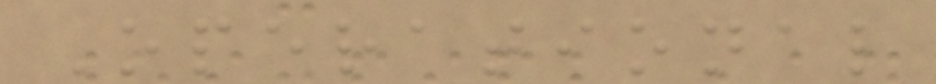Operational
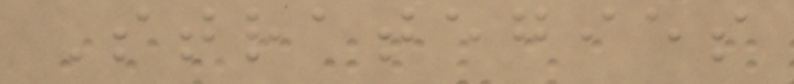Strategies
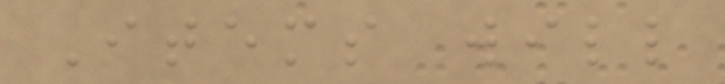Items will
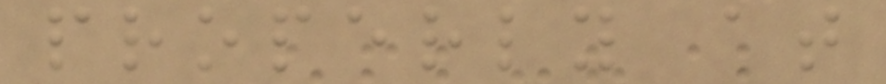properly at
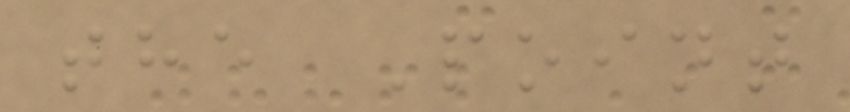the Point
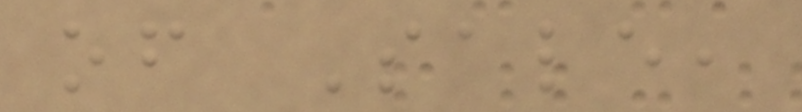of Sale,
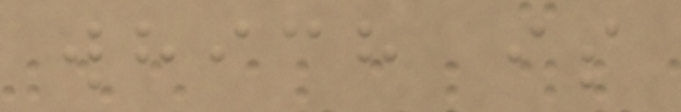which is
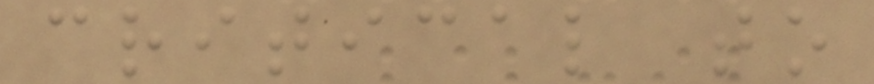critical to
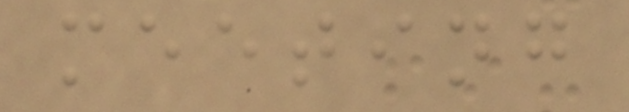meeting
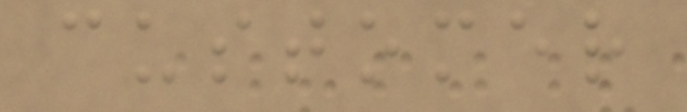customer
